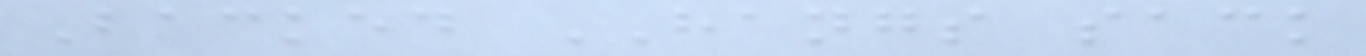Backed HANGS sack
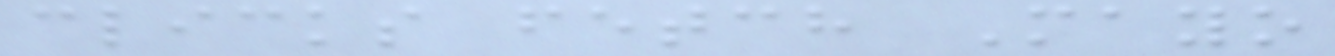clicks fetch Mayo
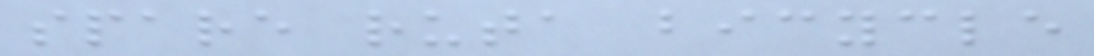spare ruta bicycle
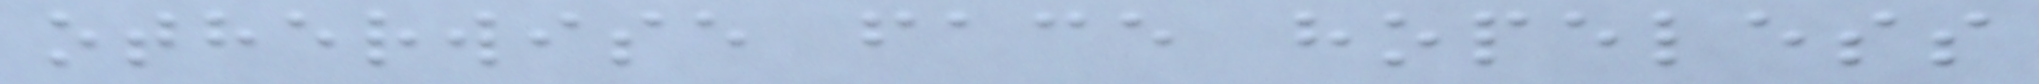otherwise face hopeless
